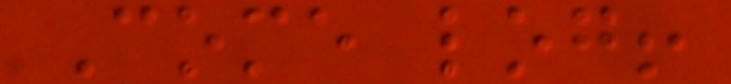Come log!
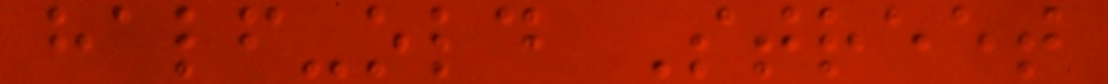half-old Street
